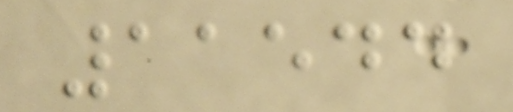11544
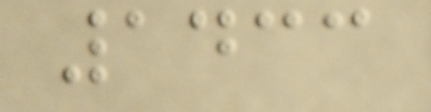1433
